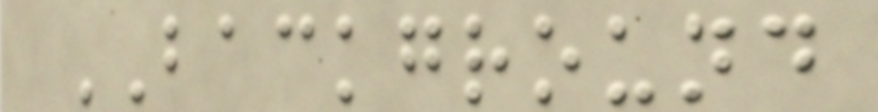BACKGROUND
